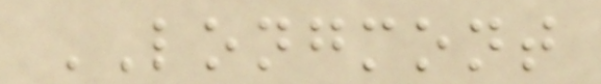LONGMONT
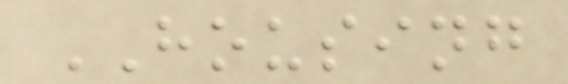HOUSING
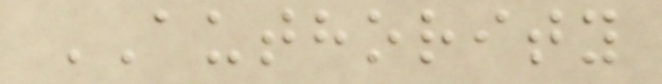AUTHORITY
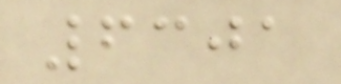6301
